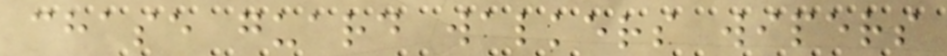chase guard walkers wipers
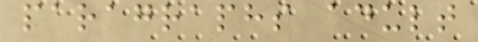paragraphs adult
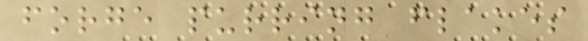forge purring flakes
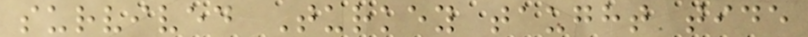survived Turkey taught tide
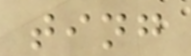ting
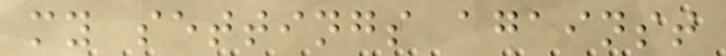my settings against
